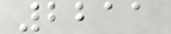2211
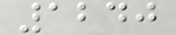1240
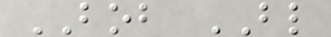BOB BL
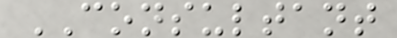CONSULTANT
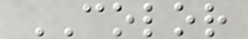COLOR
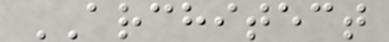ARCHITECT
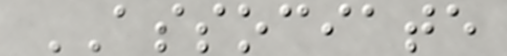ASSOCIATE
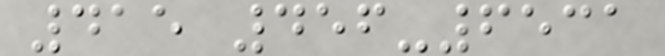415 456-6531
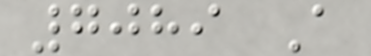7089 A
